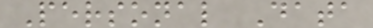Personal Data
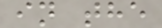in the
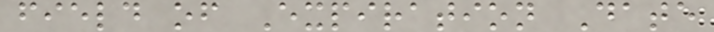field of Expiration Date
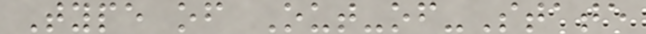Type of Out-of-State
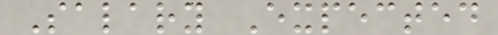Salary Expected
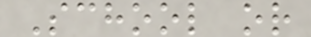School or
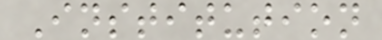Institution
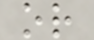or
